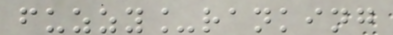fuzzy_ranking
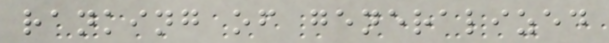ranking of generalized
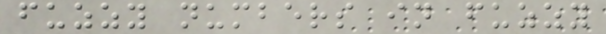fuzzy numbers in fuzzy
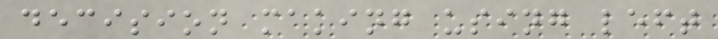decision making using left
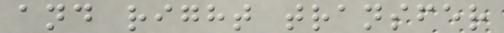and right transfer
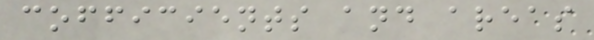cofficients and areas
